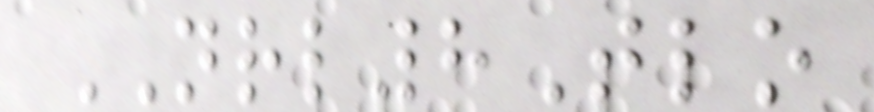NRL8Tlo
